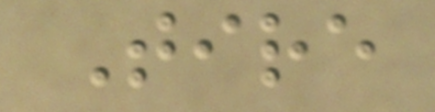Tire
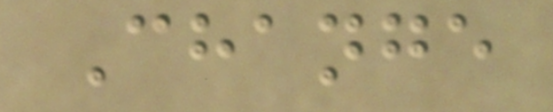Change
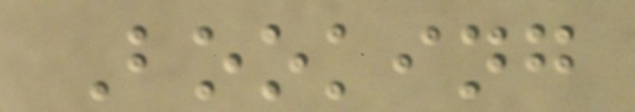Booking
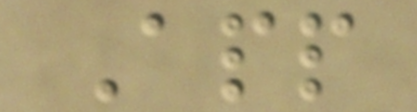App
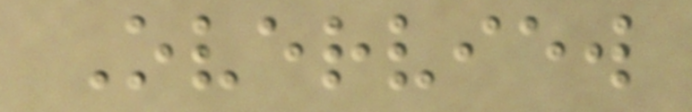Overview
